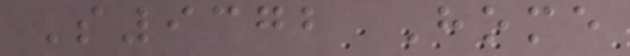S9372 Home
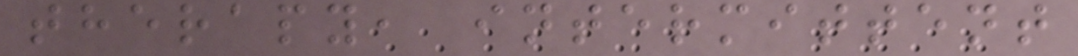therapy, intermittent
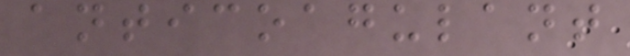anticoagulant
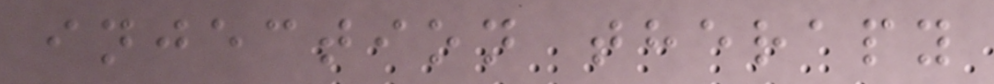injection therapy
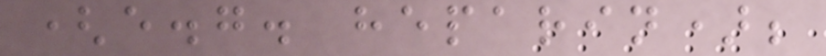(e.g. heparin);
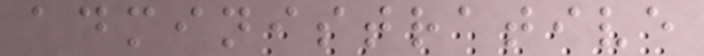administrative
